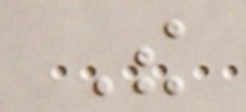The
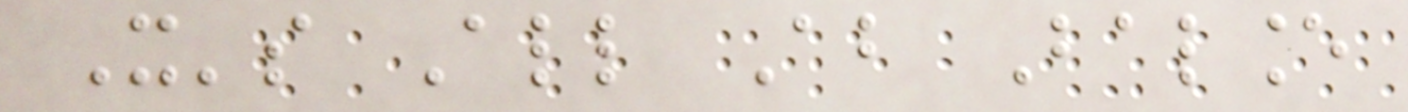It's All About Balance
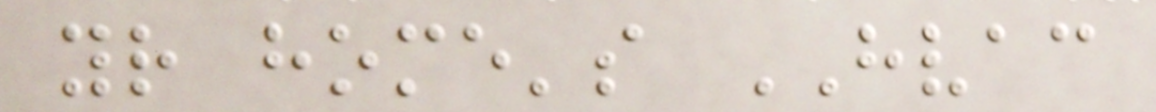your home's HVAC
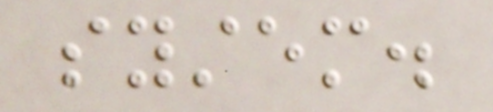system.
